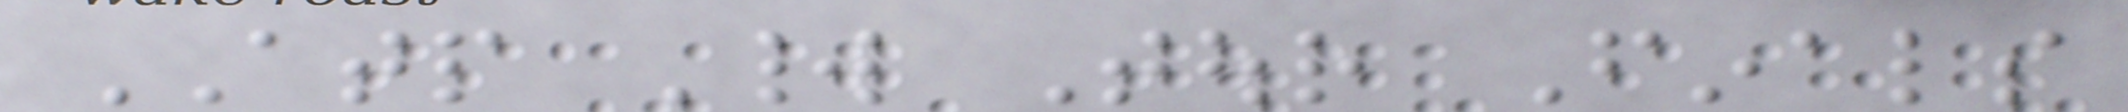ATP World Tour Finals
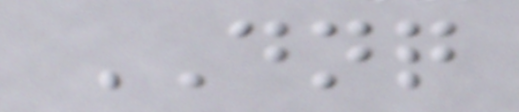DNQ
